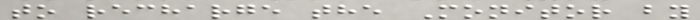to recharge the Monitor by
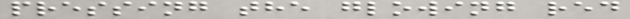pressing the glowing red
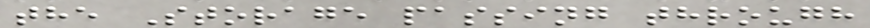the Storage passing through
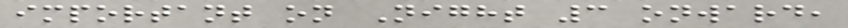important on Night 3 onward,
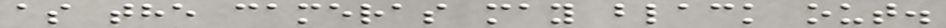as the cameras may black out.
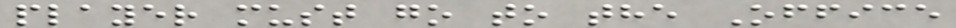player must go to the Office
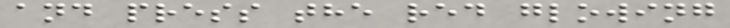and press the red glowing
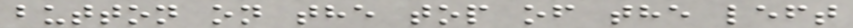button on the top of the left
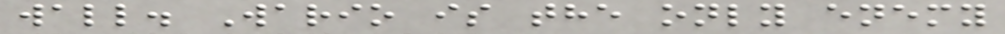wall. Wario is the only enemy
